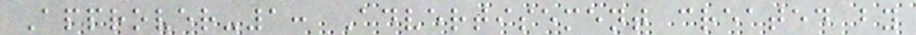Approver-1: Advertisement created by
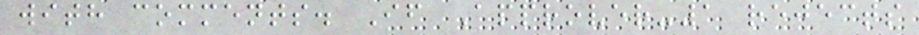with comments. If Approver-1 rejects
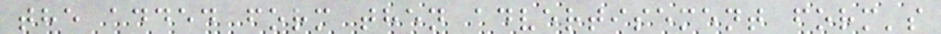the added form then advertisement form's
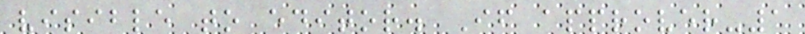visible to editor. If approver-1
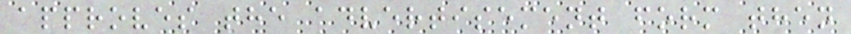approves the advertisement form then
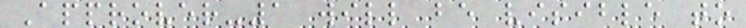Approver-1 will be visible to
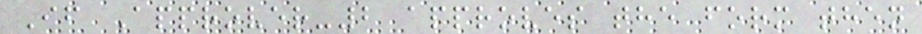If Approver-2 approves the form then
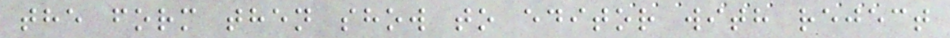the form then show to editor with reject
